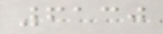6130
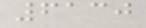6130
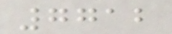7712
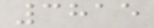3815
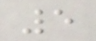5
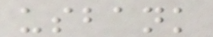usbank
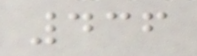436
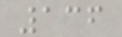136
